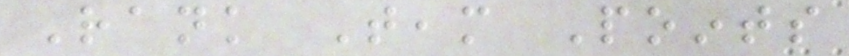Rank Team Points
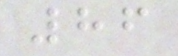86
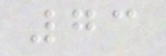73
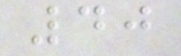40
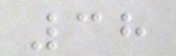38
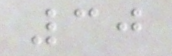30
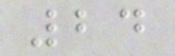24
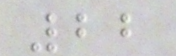22
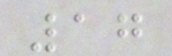17
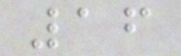16
